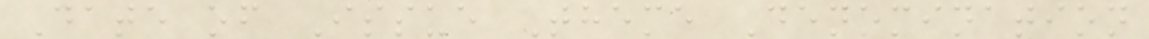Date of Issue Theme Denomination
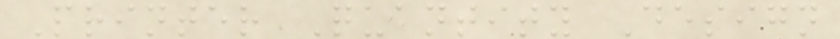Printer Quantity Design
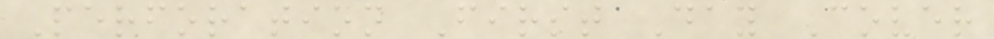Perforation First Day Cover
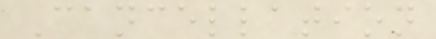Cancellation
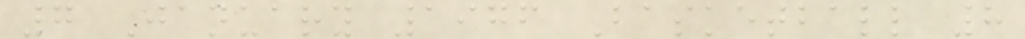7 January 1976 Basketball 8
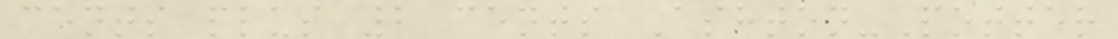cents plus 2 cents Ashton-Potter
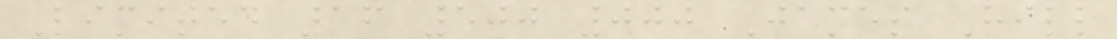Limited 16 500 000 James Hill
